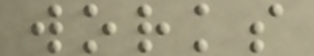works
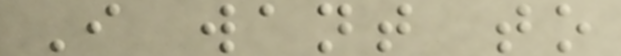I want to
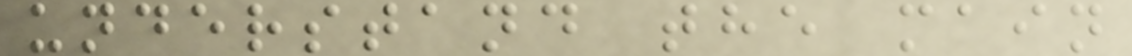understand the main
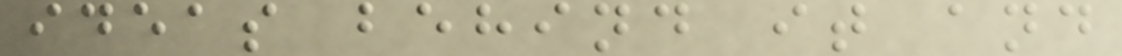ideas behind it and
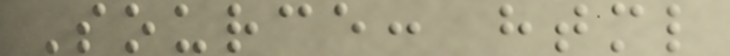Source: html
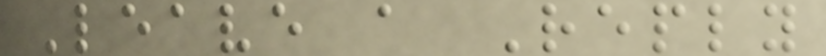Leave a Reply
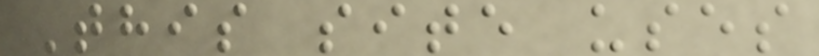This site uses
